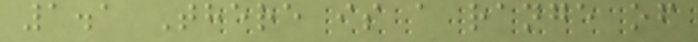1.1 There is a range of
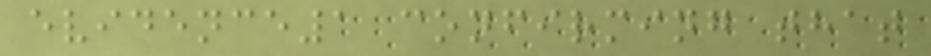evidence1 confirming that
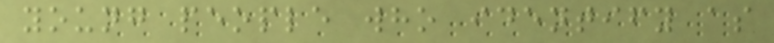young people who identify as
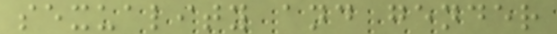sexuality and gender
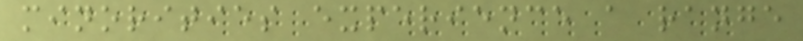minorities experience a range
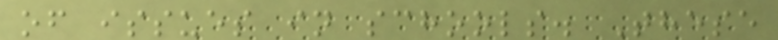of issues in schools. These
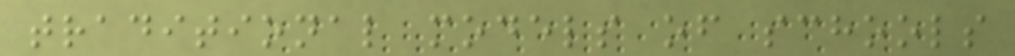traditional models of schools
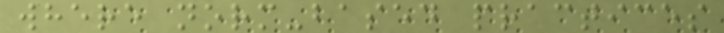where norm-based practices
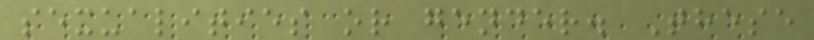sexualities or gender. These
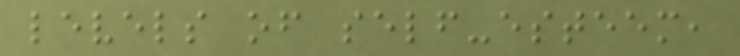levels of self-esteem,
